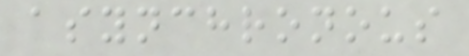asynchronous
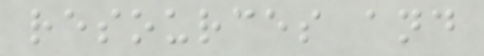resources and
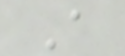A
